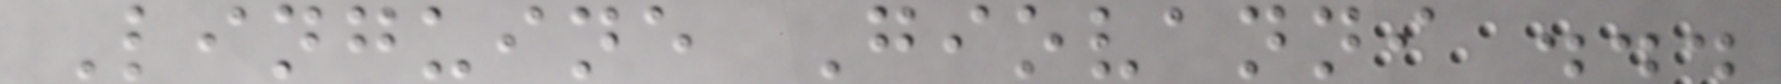Linguine Giovanni ...
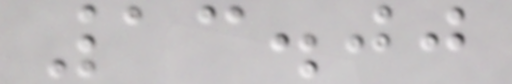13.00
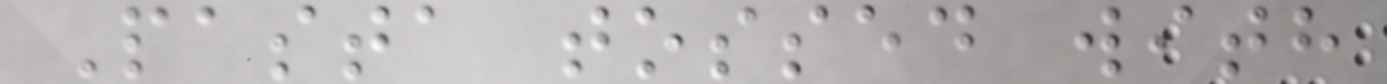Pasta tossed with
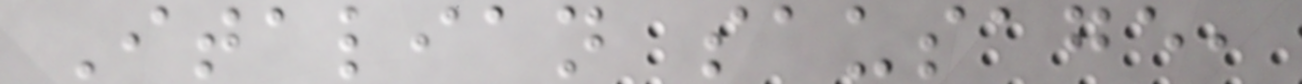Italian sausage,
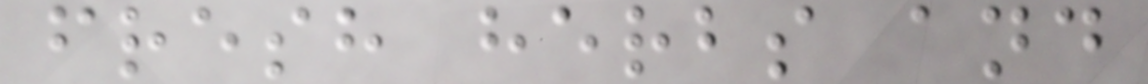fresh herbs and
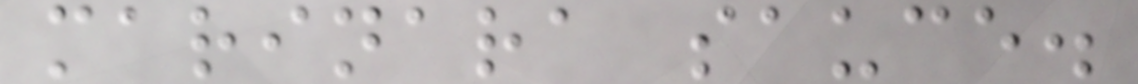marinara sauce.
